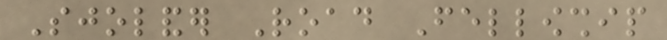Sjolander Road Fellowship
